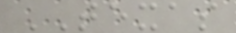TEXAS
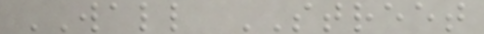WALL STREET
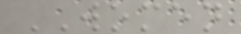WOMEN
